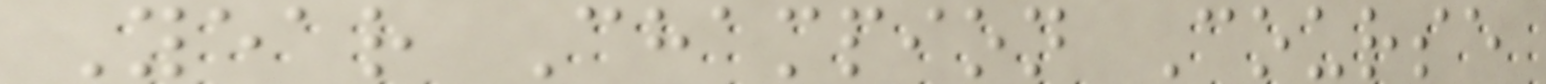Year Champion Course
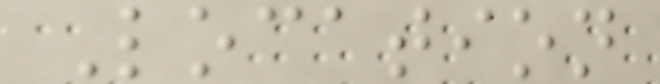Location
